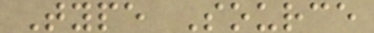Type Source
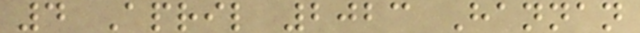4 April 2023 Hannan
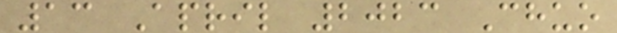13 April 2023 Chuo
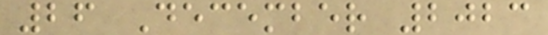26 December 2023
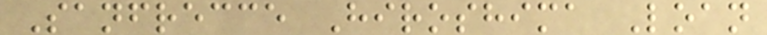Sanfrecce Hiroshima Loan
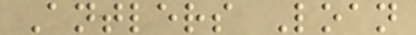Antlers Loan
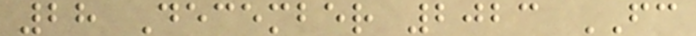28 December 2023 FC
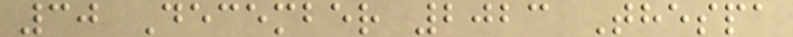30 December 2023 Thespa
